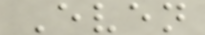Even
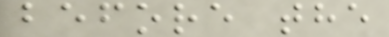before the
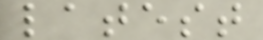latest
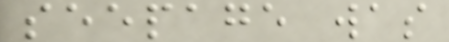seepage was
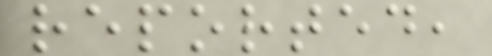reported,
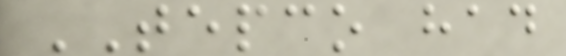TEPCO had
